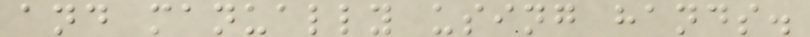and manually using hands.
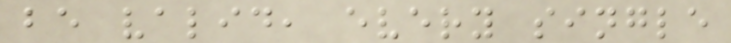be valid, every single
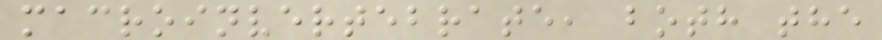macroinvertebrate, both the
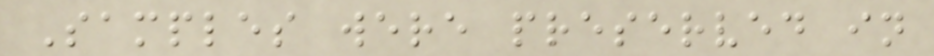Samples were preserved in
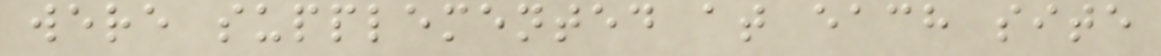were supplemented at each site
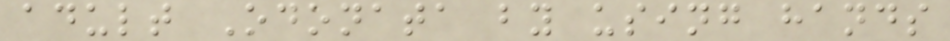adult Odonata by using hands
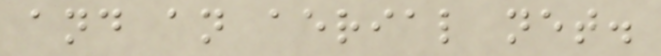and an aerial net.
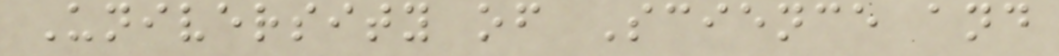University of Science and
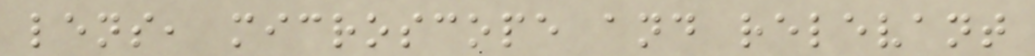lens, microscope and relevant
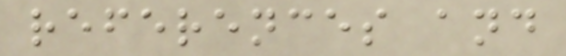references and
